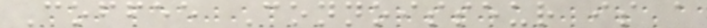Coffee Connoisseur is a
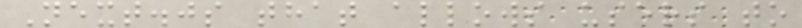Next.js that allows users to
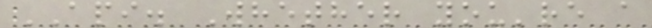API. Whether you're a
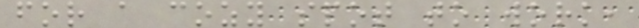for a cozy spot to work,
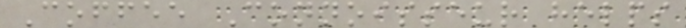Coffee Connoisseur helps
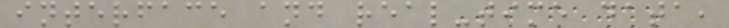interface and real-time data,
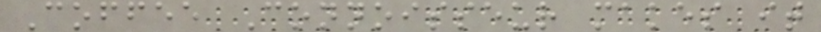Coffee Connoisseur makes it
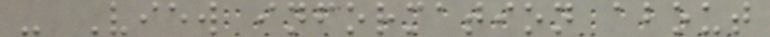- View information about
